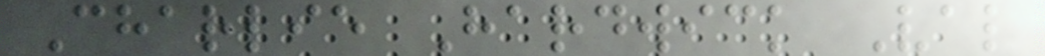Charlie Hardwick Val
